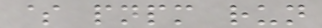$ pnpm run
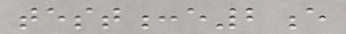test:e2e
